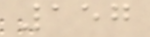157
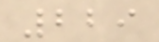229
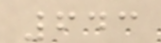643
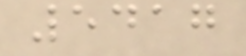5417
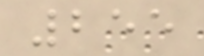255
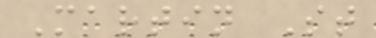Martin St
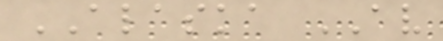ALASKA AV
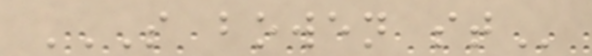S BOWEN ST
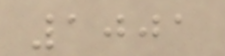1001
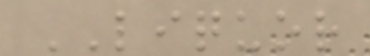LIQUOR
